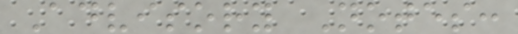Advisory Notes:
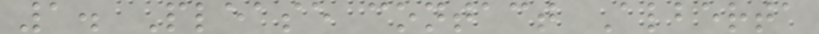1. Please contact Alberta
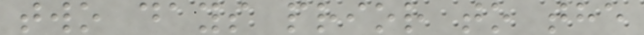two days prior to the
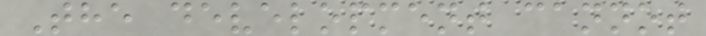The development cannot
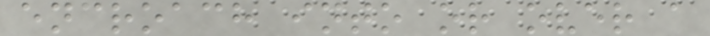encroach into or over a
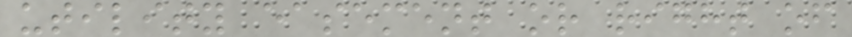utility easement or right of
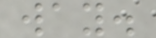way.
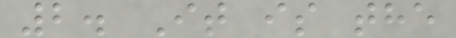2. It is the
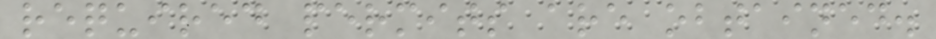required permits are obtained.
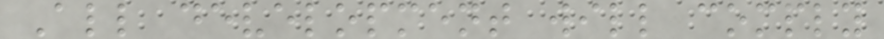All development will comply
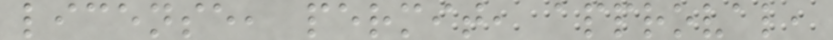license, permit, approval,
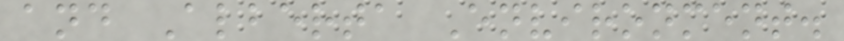and Alberta Environment.
